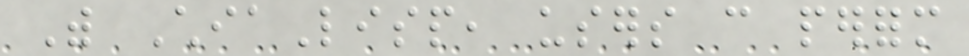With ChiaLisp, users can perform
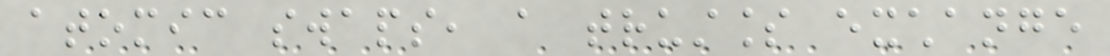atomic swaps, a trustless exchange
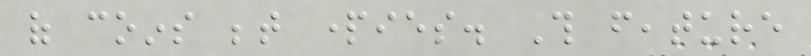of coins between parties. This feature
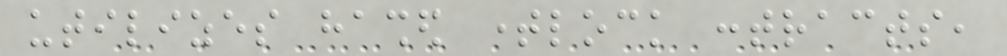utilizes hashed timelock contracts,
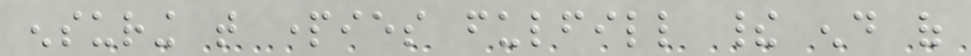ensuring that parties fulfill their end of
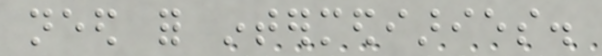need for intermediaries.
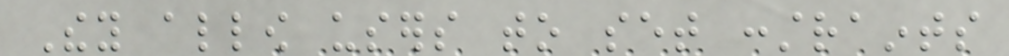They allow users to set constraints
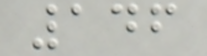146
